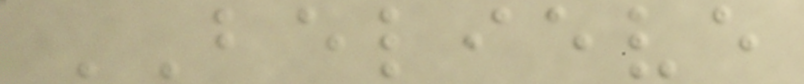BELIEVE
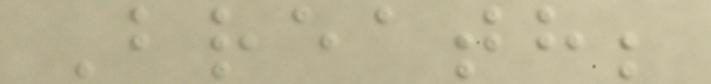Breath;
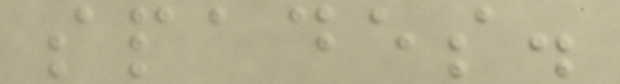spades.
